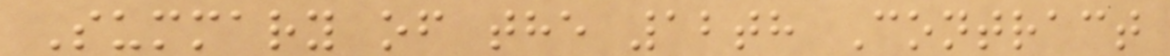Summary of the 12th Contract
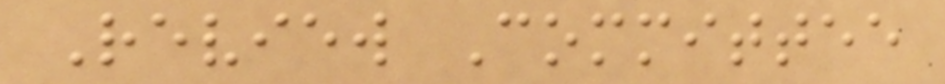Review Committee
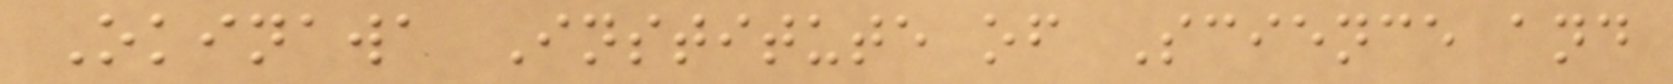Okinawa Institute of Science and
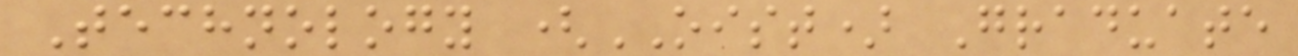Technology (OIST) Graduate
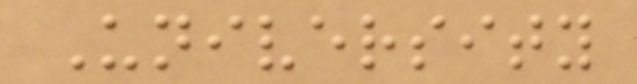University
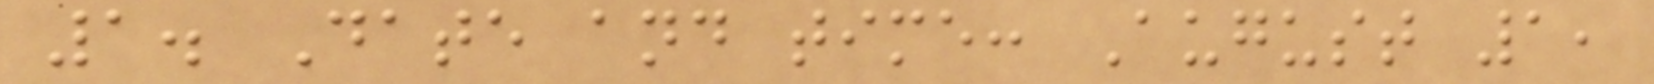1. Date and time: August 1,
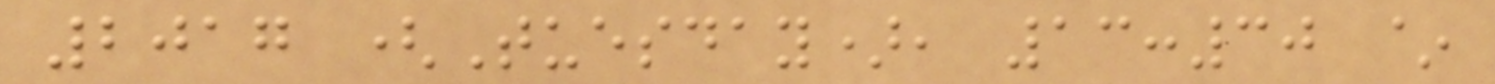2017 (Tuesday), 13:30 ~
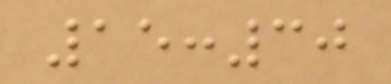15:30
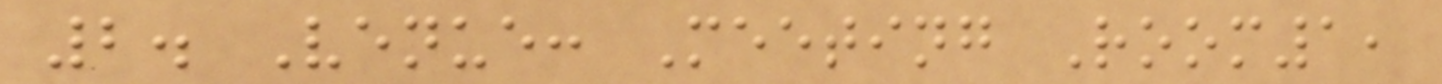2. Venue: Meeting Room1,
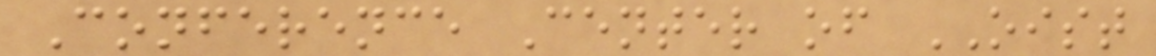Conference Center of OIST
